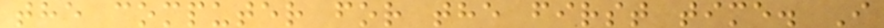the computer for the first time. I
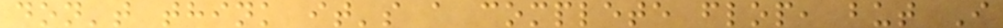don't think it's a complete flop, but I
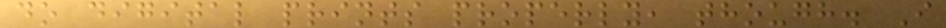do digital prints properly, though. I
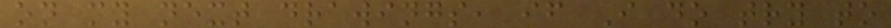on my next drawings, if I do try to
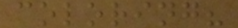coloring?
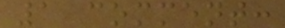1 comment:
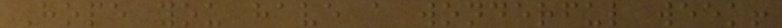Hope you have a wonderful week!
